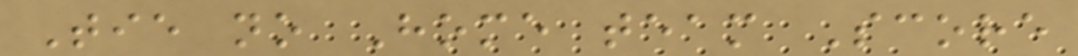Tie no Home team Score
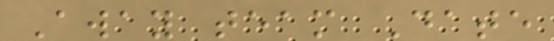Away team Date
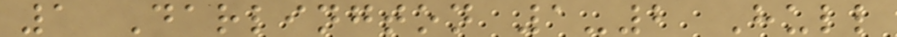1 Darlington 1-2 Hull
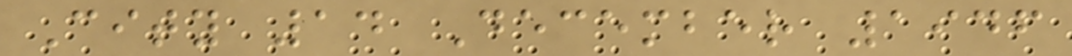City 14 December 1946
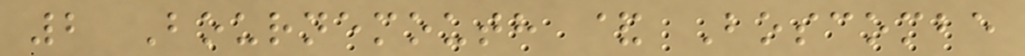2 Bournemouth & Boscombe
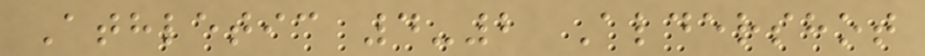Athletic 4-2 Aldershot
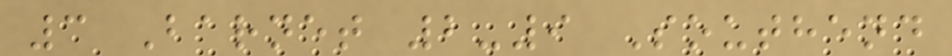3 Barnet 2-9 Southend
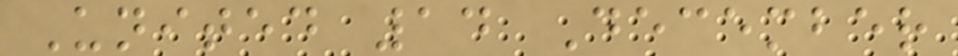United 14 December
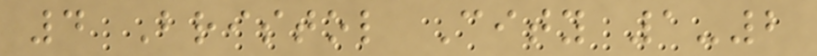4 Bristol City 1-2
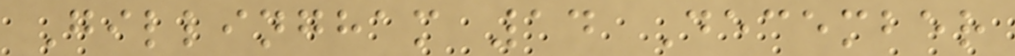Gillingham 14 December
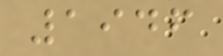1946
